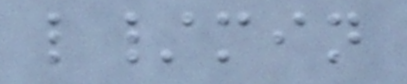l/min
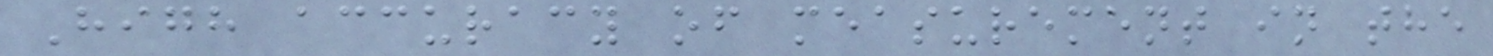High accuracy of measurement in the
